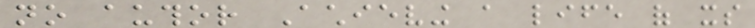no author Achieving a life of its
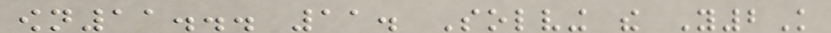own11... 11. Solving the Y2K
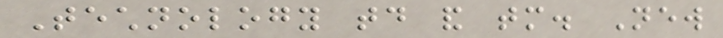Technology today and tomorrow. New
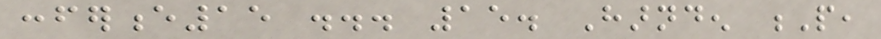conference15 ... 15. Harnden P,
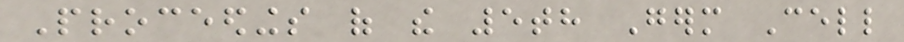Proceedings of the 5th Germ Cell
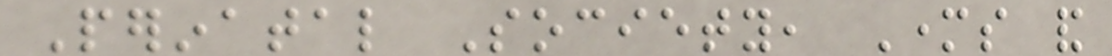Perinatal Society, Mothers and
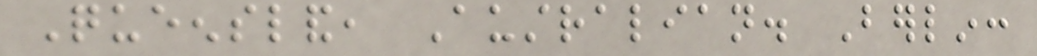Queensland, Australian. Berlin:
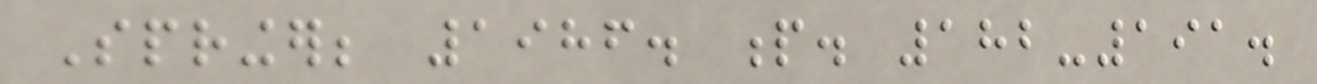Springer; 1986. p. 182-191.
